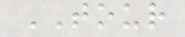TOUR
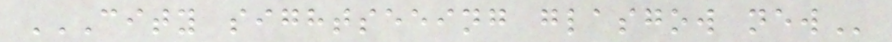CITY SIGHTSEEING GLASGOW NEW
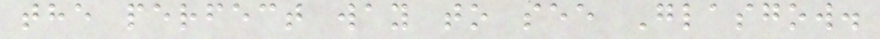the perfect way to see Glasgow.
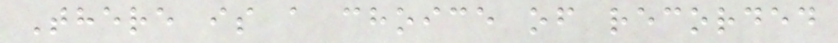There is a choice of recorded
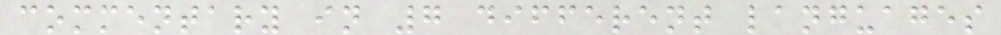commentary in 7 different languages
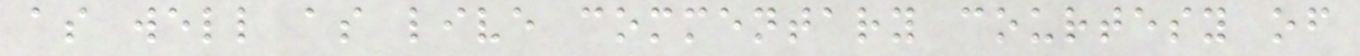as well as live commentary courtesy of
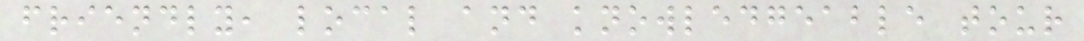friendly, local and knowledgeable tour
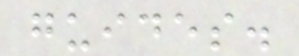guides.
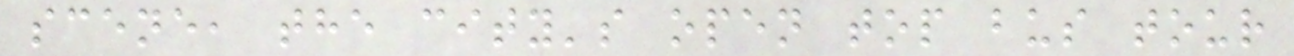scene, the city's open top bus tour
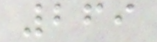269
